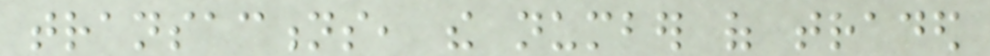transactions, the number of traded
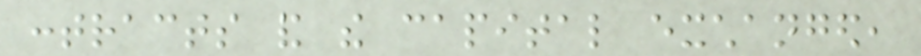contracts and the capital exchanged,
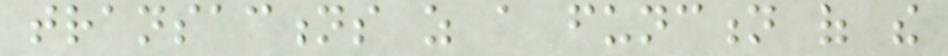transactions as a function of the
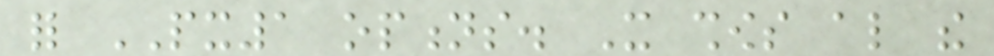for PX1 options. It shows also the
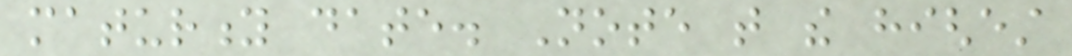maturity date. Note that the highest
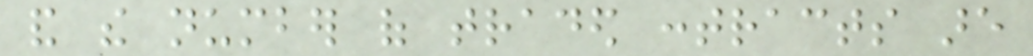and the number of traded contracts are
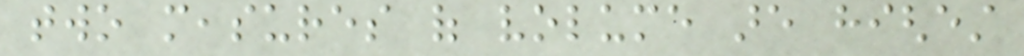two measures of volume are highest
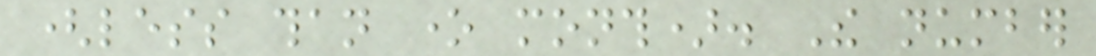(less than one month). The number
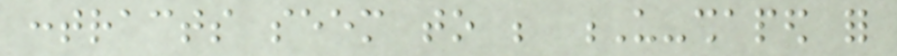contracts seem to be U-shaped for
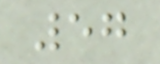57
